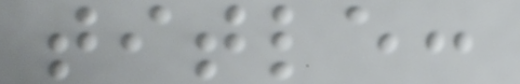title:
